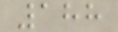188
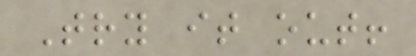Try it out!
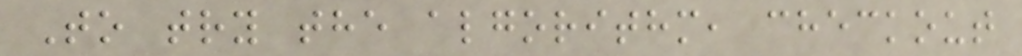To try the algorithm, checkout
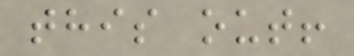this out!
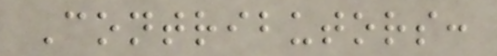Contributors:
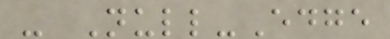- Null-Edge
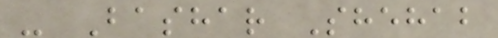- Bashar Shehab
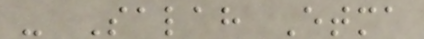- Salah Etma
